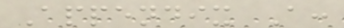Appendix A:
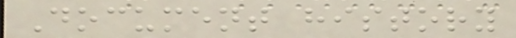Document history
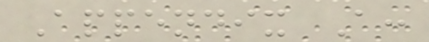Appendix A:
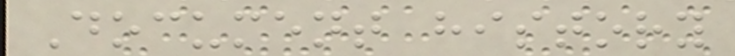Document history
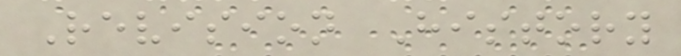Revision History
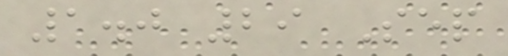1.0 29 Sep
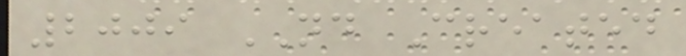2009 ND Created
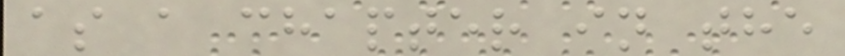as a chapter in the
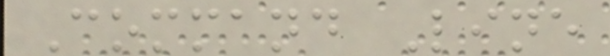Command Line
